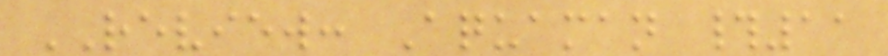REVIEW: Aquaman #11
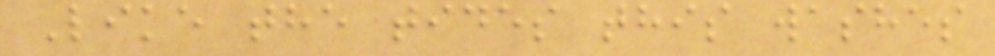Like the tides this washes
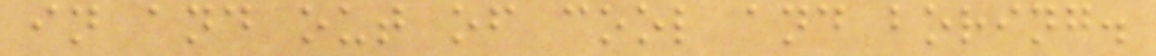in and out of cool and boring.
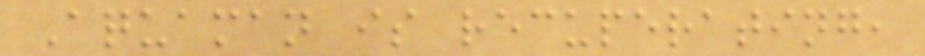Aquaman is recuperating,
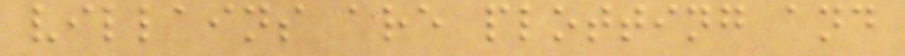villains are plotting and
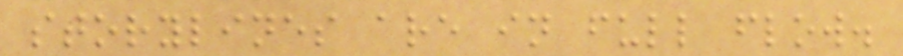storylines are in full flow.
